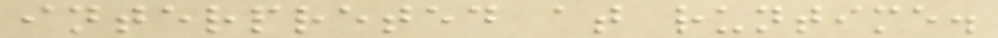interpreted at runtime.
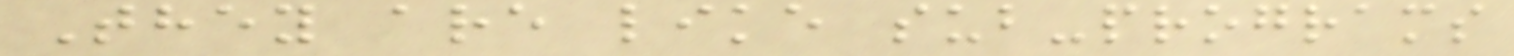They are like sub-programs
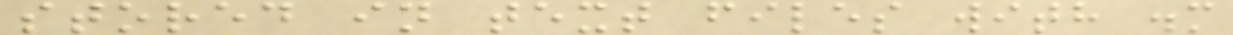stored in text files with .m
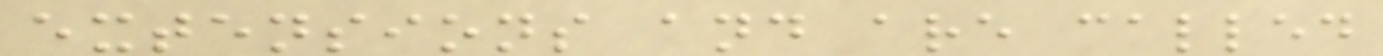extensions and are called
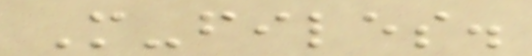M-files.
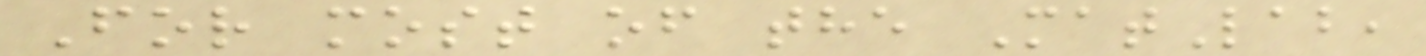For most of the MatLab,
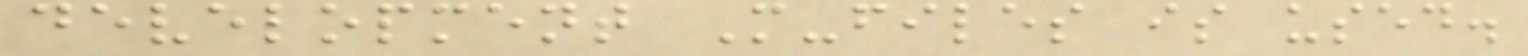development M-files is used.
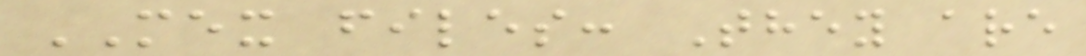MEX files: They are
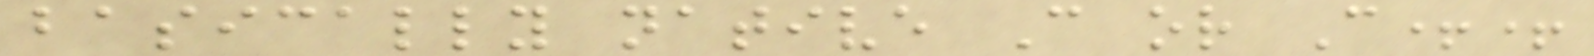basically native C or C++
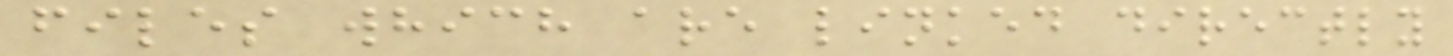files which are linked directly
